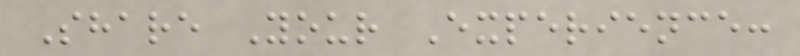Share Your Experience:
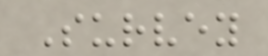Survey
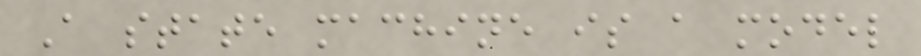A state machine is a model
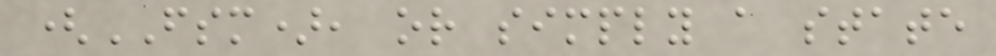(FSM), or simply a state
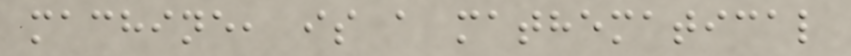machine, is a mathematical
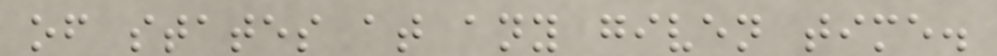of states at any given time.
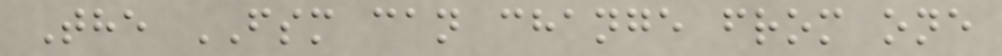The FSM can change from one
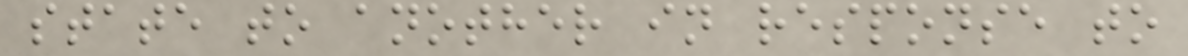state to another in response to
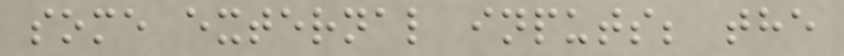some external inputs; the
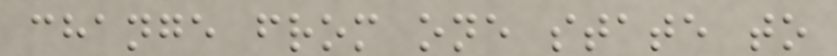change from one state to
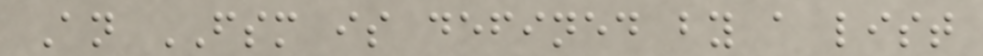An FSM is defined by a list
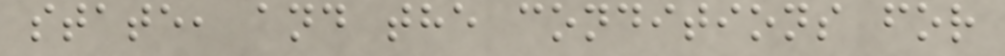state, and the conditions for
